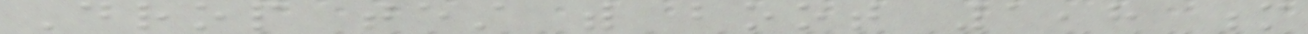Drop test with boot 1,8 m
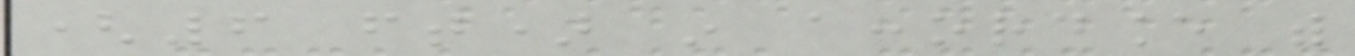(6 ft) in accordance with
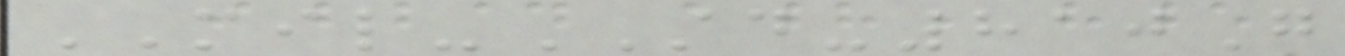MIL-STD-810G
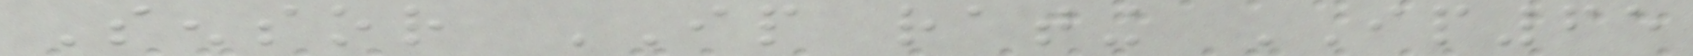Sensor IP rating IP65
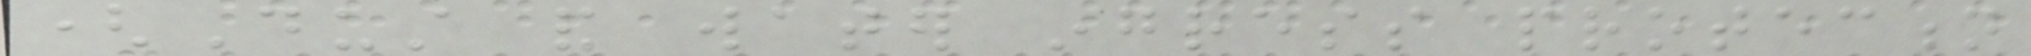(Dust and water ingress protection
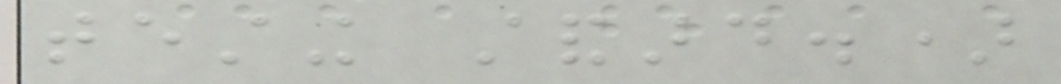testing standard.)
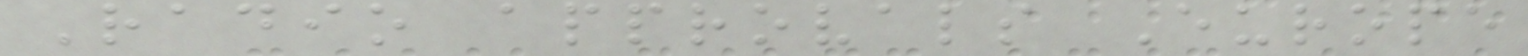Radio approvals Europe
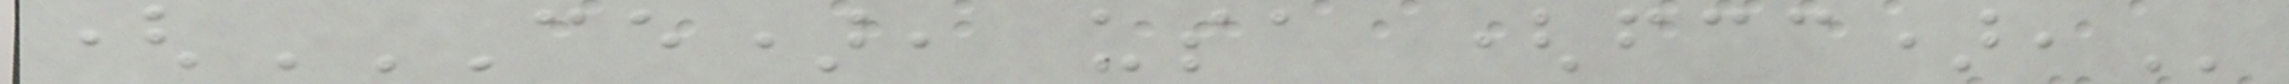(CE), USA (FCC),
